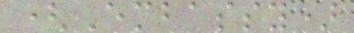(Embassy)
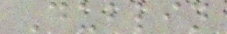Dublin
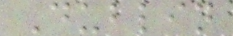Dublin
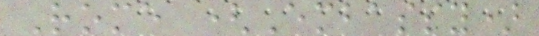Rome (Embassy)
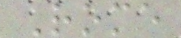Rome
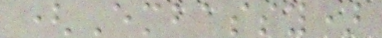(Embassy)
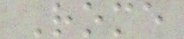Rome
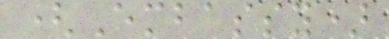(Embassy)
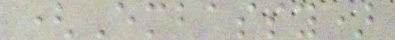(Embassy)
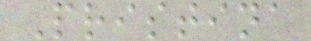Pristina
